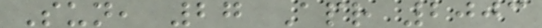Sun, 27 Apr 2003
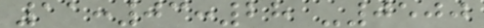11:03:28 -0500
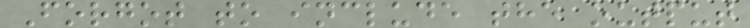Forgot to include the output
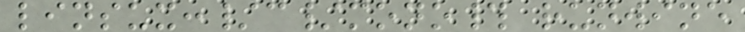linsux:/c/mono# runwine
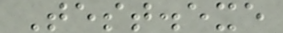Test.exe
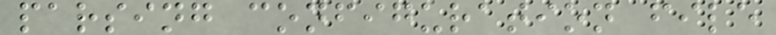parsing configuration file
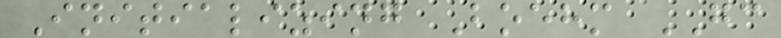Initializing Boehm GC
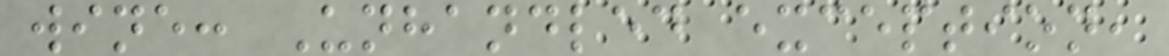wine: Unhandled exception,
